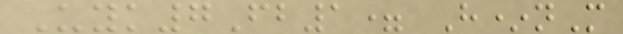Uyk7Fb1= H*nM
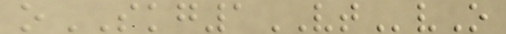oSKG1VTvO
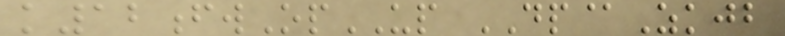k12fwOpUP DP@Zkjb
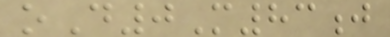oD0M83j
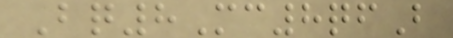Bq8Mc8qfB
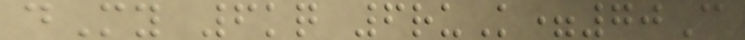dMy 6kq 6ruK=70C
